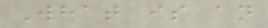What is an
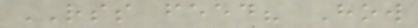RSS feed? How
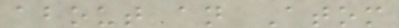about an Atom
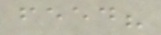feed?
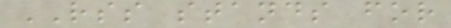RSS stands for
